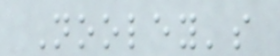Nooley's
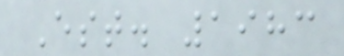Est. 1983
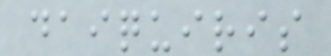daiquiris
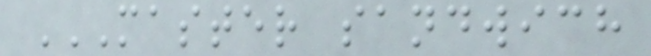MASTER SANDWICH
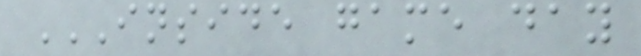INSIDE GAME DAY
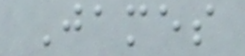James
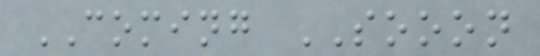COMING SOOON
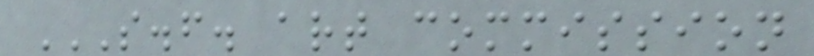S.F. ART COMMISSION
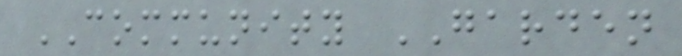COMMUNITY GARDEN
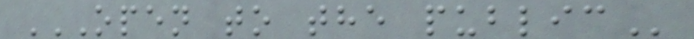OPEN TO THE PUBLIC
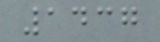1437
